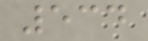534
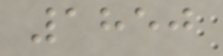1850
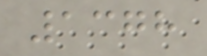1378
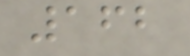162
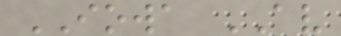IOWA AV
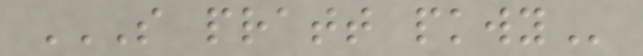S PRATT PKWY
